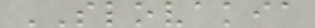SLOVAKIA
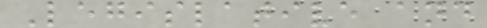Legislative and
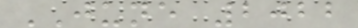JUNE 2022
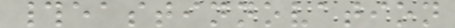#eastinnovation
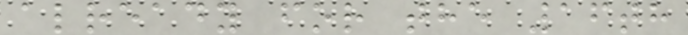already for the 16th
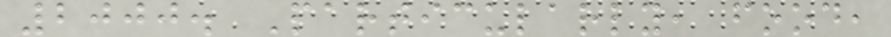2000. Particularly, food,
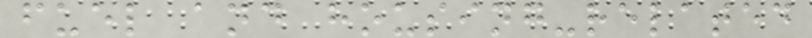fuel and housing-related
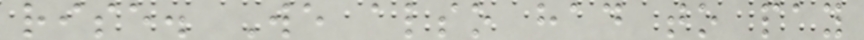rise. We also had to pay
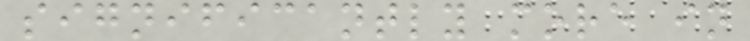significantly more in
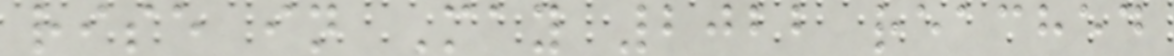rise in May 2022 reached
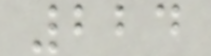224
